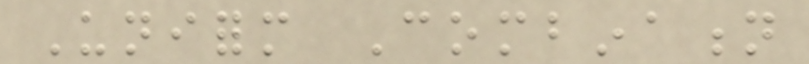Uniform Combination
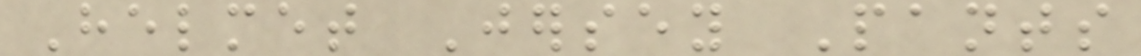Helmet Jersey Pants
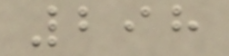298
